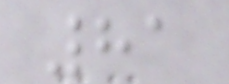81
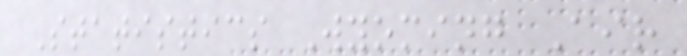Statistics Wyoming Air
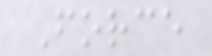Force
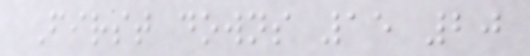First downs 15 20
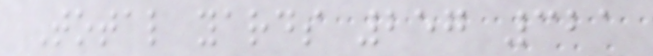Total yards 257 321
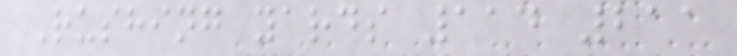Rushing yards 114 211
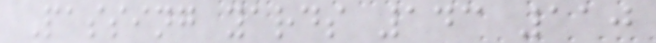Passing yards 143 110
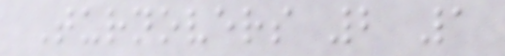Turnovers 2 1
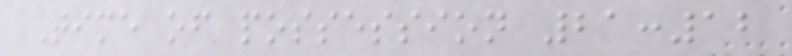Time of possession 21:12
